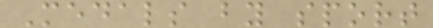Medals by sport
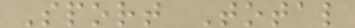Sport Total
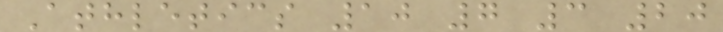Athletics 10 7 3 20
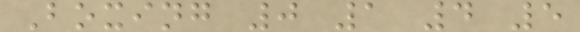Boxing 0 1 4 5
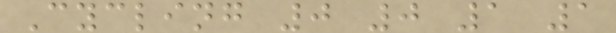Cycling 0 0 1 1
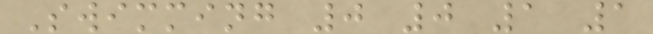Swimming 0 0 1 1
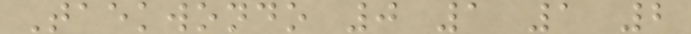Taekwondo 0 1 1 2
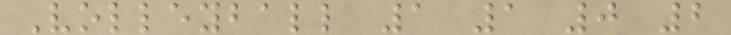Volleyball 1 1 0 2
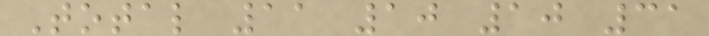Total 11 10 10 31
